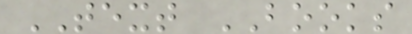TEXT BOOKS
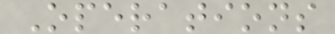Operations
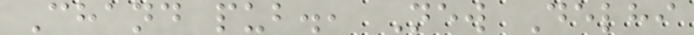Chand pub., New Delhi
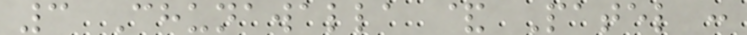3 Chunawalla & Patel :
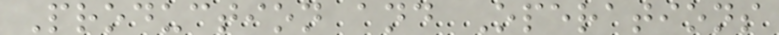Production and Operations
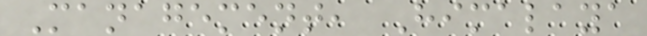Management, Himalaya
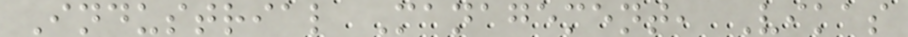Industrial Management, Vikas
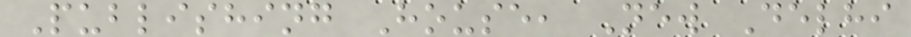Publishing House, New Delhi
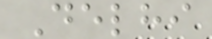Delhi
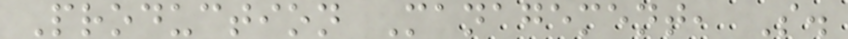Production Management, S.
